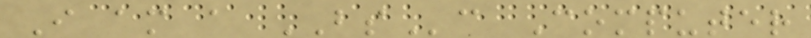I am a BSc Computer
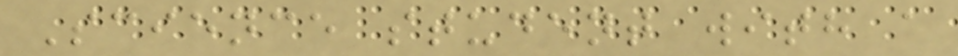Science student with a
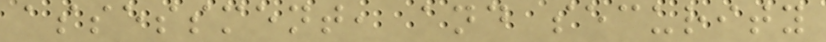assessment, and security
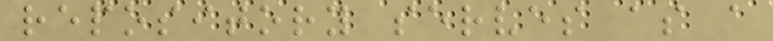repository serves as a
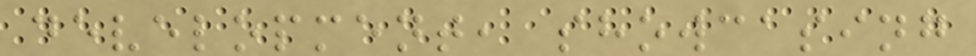development, showcasing
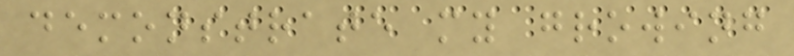demonstrate my growing
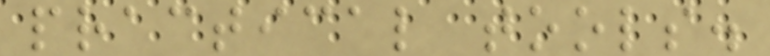practical tools.
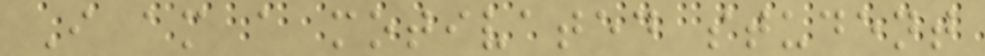I am a motivated student
